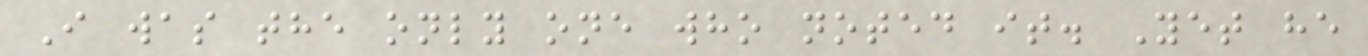I was the only one who noted it. Yet he
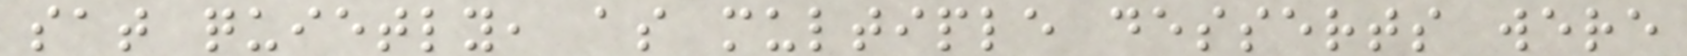sat quietly, as multiple desserts were
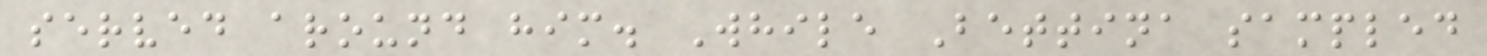served around him. While Bettina sampled
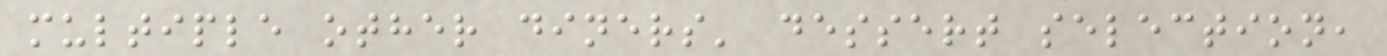multiple other diners' dessert selection,
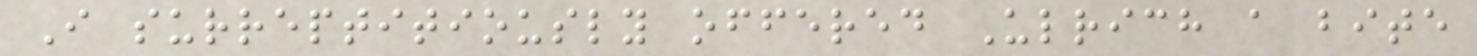I surreptitiously offered Ulrich a bite
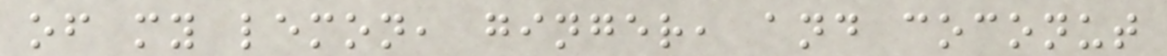of my lemon, ginger, and coconut
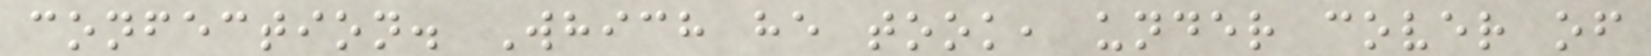confection. Which he took, under cover of
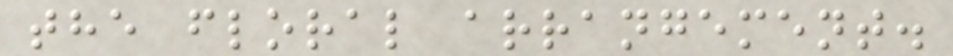the floral arrangement.
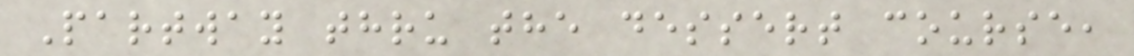Partway thru the dessert course,
